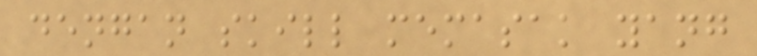dengan skill memasak yang
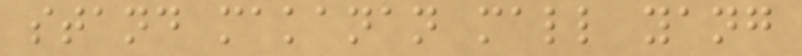stand makanan mall yang
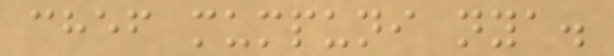chef mumpuni nya.
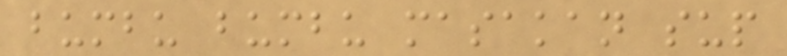bumbu bumbu masakan sup
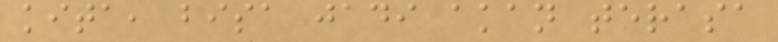kita, bisa jadi akan terasa
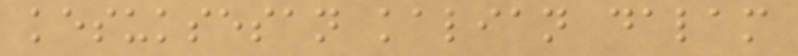kesuksesan kalian dalam
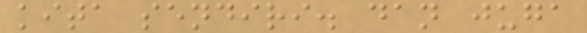kita sendiri. dan juga
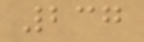237
